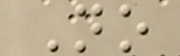No
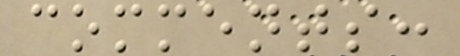comments:
